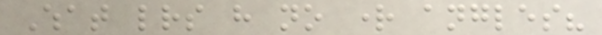What letters have no right angles?
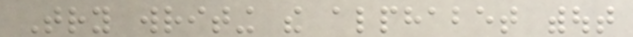Try writing the alphabet without
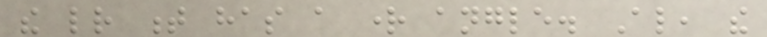the letter t has a right angle. Also, the
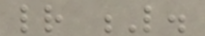letter L.
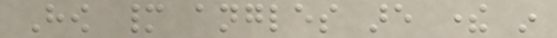How many angles are there in
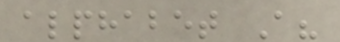alphabet A?
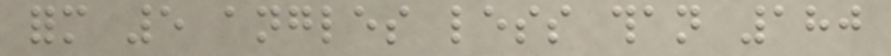form 5 angles less than 180
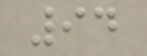94
